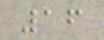16
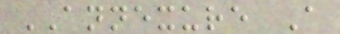ANNEXURE A
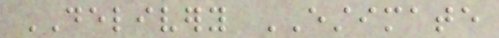DELIVERY ESTIMATE
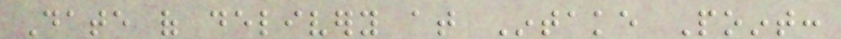Date of delivery at Intake Point:
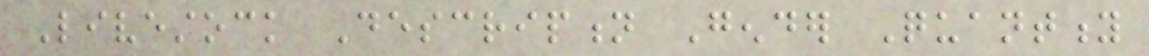Livestock Description Gender Quantity
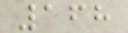168
